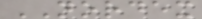NORDEX
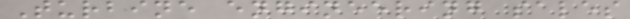Turbine engineering sales
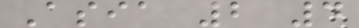Asia 2 4
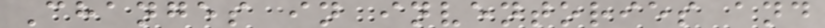Changes in inventories and
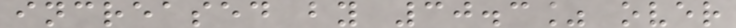increased by 30.3% over
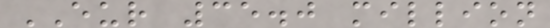EUR 35.0 million
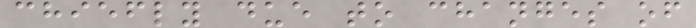chiefly due to changes of
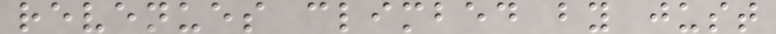revenues climbed by just
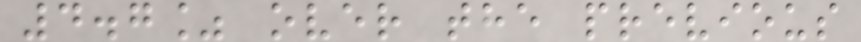4.7% over the previous
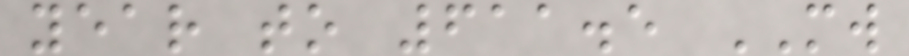year to 611.5 MW
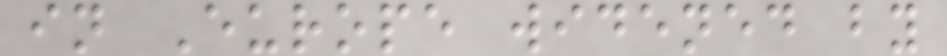in Europe widened by
